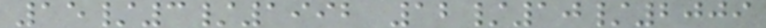15/3/1992 12/10/2009
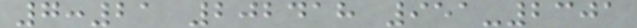7:21 202418 951-2301
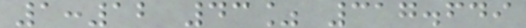1:12 43% 317.649
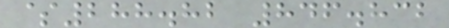$288.82 846.832
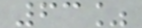63%
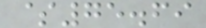$75.69
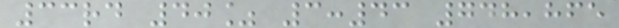33rd 40% 3:43 748,865
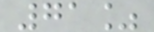71%
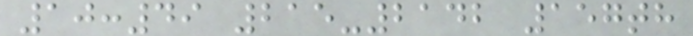10:49 215-2142 157th
